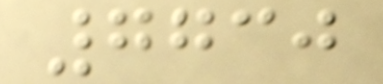7730
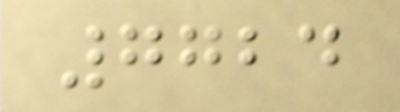7724
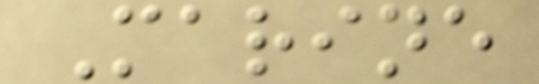Marine
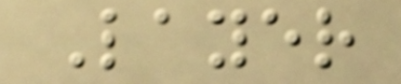Layer
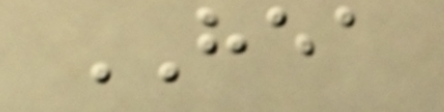HEA
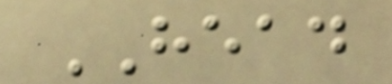HEAD
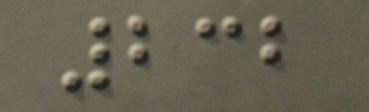232
